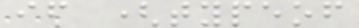if (typeof
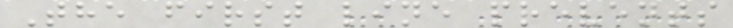The first line prevents
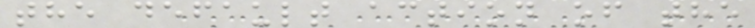the default action of the
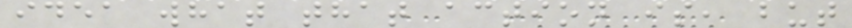idea what that action is, but
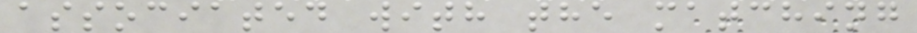associated with the matching
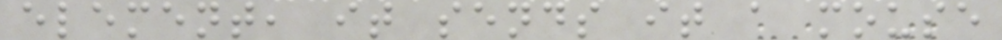element, it sends it a mouse
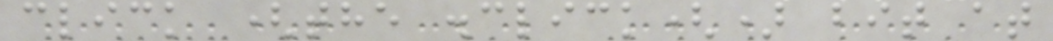click (the .click() bit at
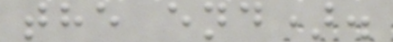the end).
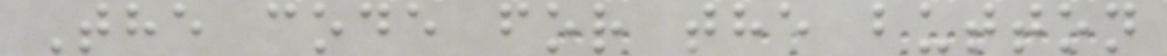The code for the button
